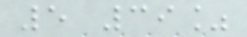5 39%
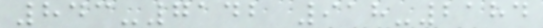843-7142 918-2184
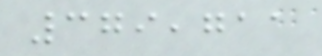379,711
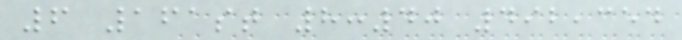6 161st 8:40 492,354
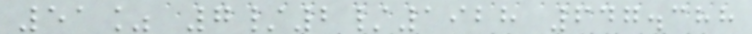51% 7/2/1928 647.388
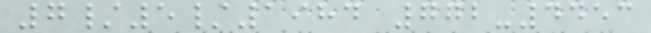7/5/1984 772-4453
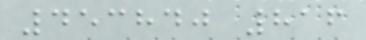453840 816
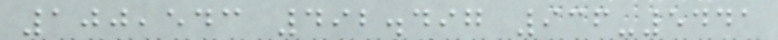100,543 492.497 936-5441
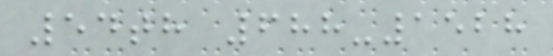54th 688-1528
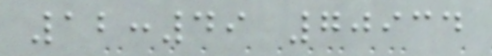12:49 70934
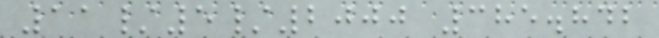11/5/2000 385.842
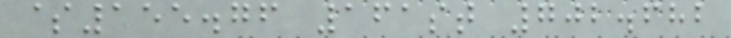$155.76 161st 702.682
